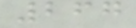267
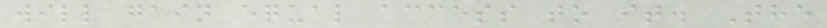will gain equal access to it. The
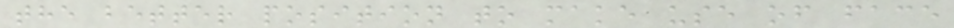the better position to make use of face
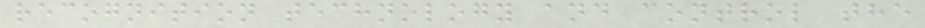recognition technology and control the
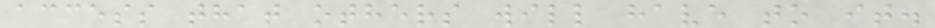access that others will have to it.
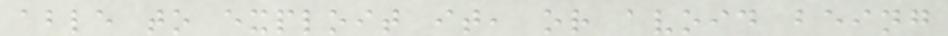able to exploit it, or avoid being
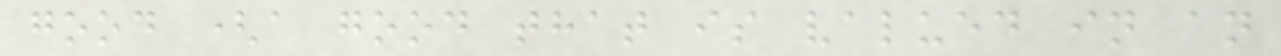good (a good that is valued in an
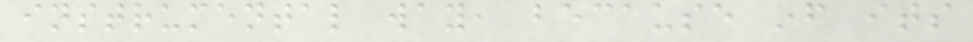instrumental way, because of its
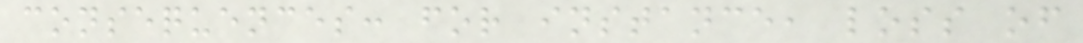consequences: for instance, loss of
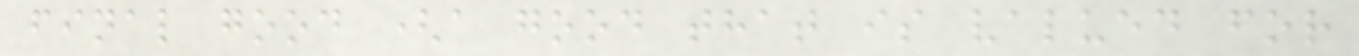final good (a good that is valued for
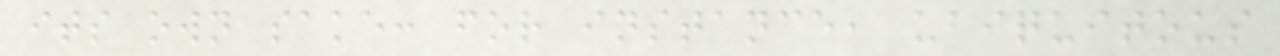its own sake: for instance, ubiquitous
